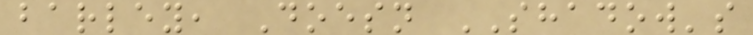barley, Doesn SHADOW's
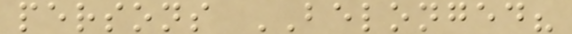persons BELONGED?
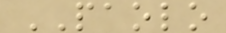PAOLO
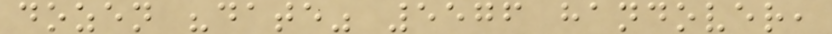dozen "date" 5576 handover,
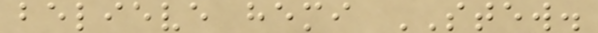believe hemi STEW.
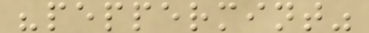"peppermint"
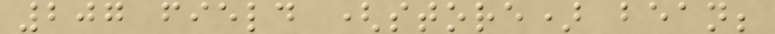207 field (store) bean;
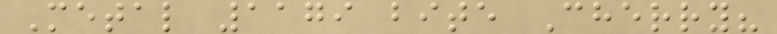Metal 1179 bite Cherry?
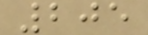205
